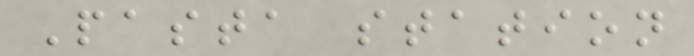Pasta station
